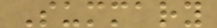Summary
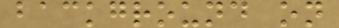background on
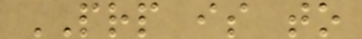PRP is to
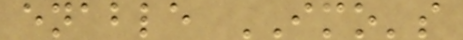enable IMO's
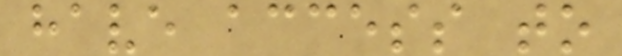have access to
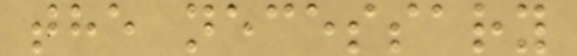the necessary
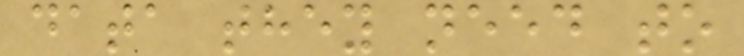data they need to
